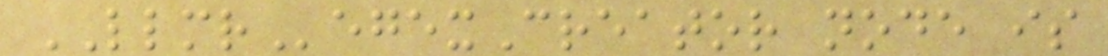LLMRegexCreator node is
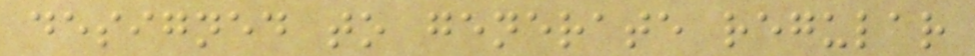designed to generate regular
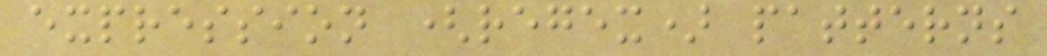expression (regex) patterns
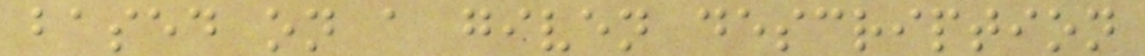based on a given description
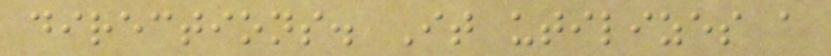directions. It utilizes a
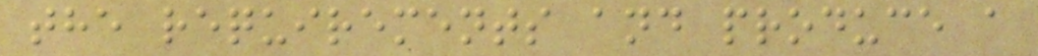the requirements and produce a
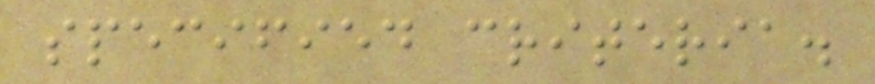specified criteria.
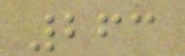263
